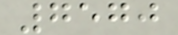7570
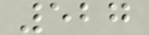527
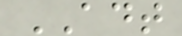ADT
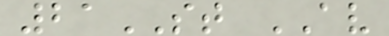21ST AV
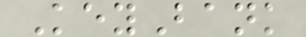KeyBank
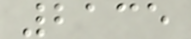2135
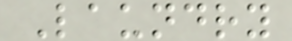Laundry
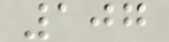107
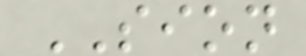SION
